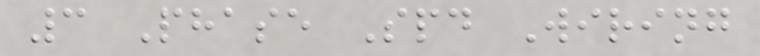3 Phase Spd Wiring
